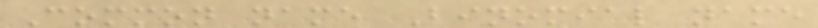Common name Binomial name
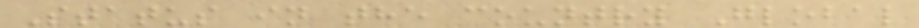Status in the country Global
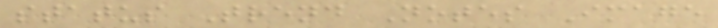status Trend Notes Image
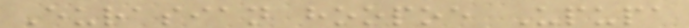Eurasian hoopoe Upupa
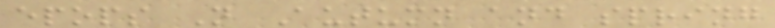epops N Autumn and spring
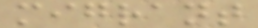migrant
